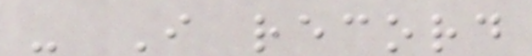- I record
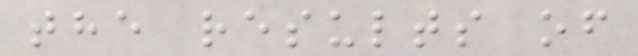the results of
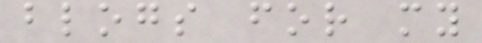blogs for my
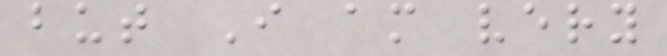but I am very
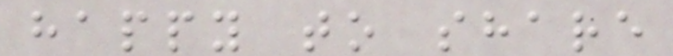happy to share
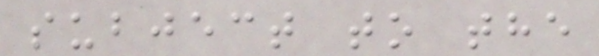subject to the
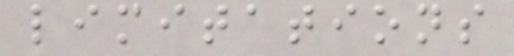limitations
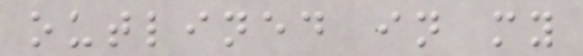outlined in my
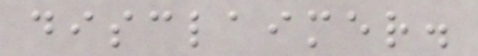disclaimer.
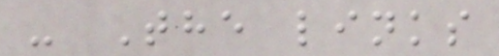- The links
